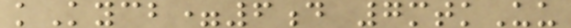kKycb=6d 7mtkUu
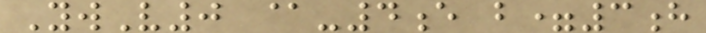YwV0 @-4e b=3h
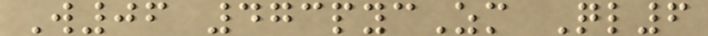W06 473pycZm Ql6
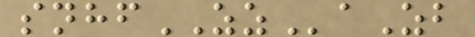snhfZZaZb
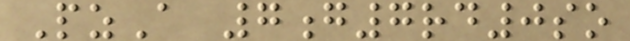PzA 7g7rd0so
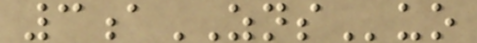3aZNSuo
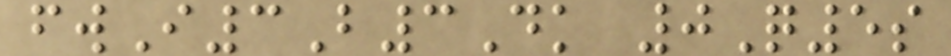fwI3B3Dk 0Q5s
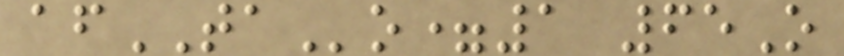afTAo=1 65O
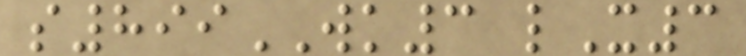s899WK3 lX3
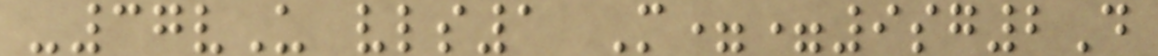-37vU vls1 M==9sg2D
